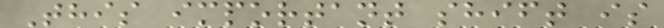This important shift is
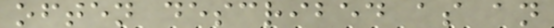often described as an
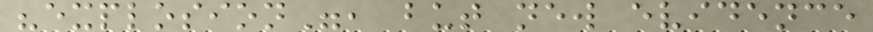"explosion", but new evidence
